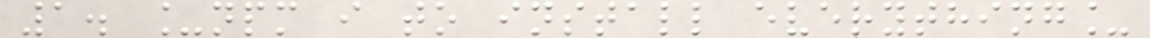1. _npm i to install everything_
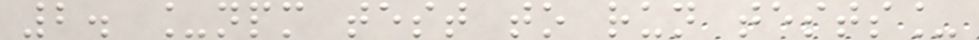2. _npm test to run tests_
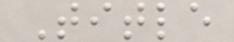Title
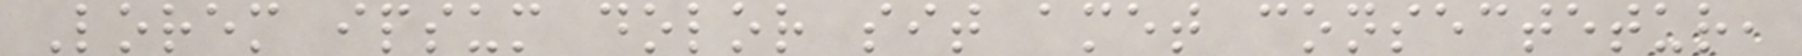Lorem ipsum dolor sit amet consectetur,
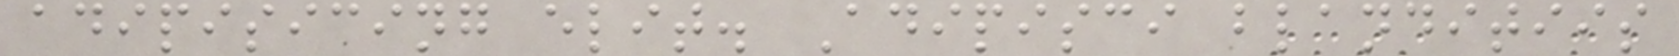adipisicing elit. Adipisci blanditiis
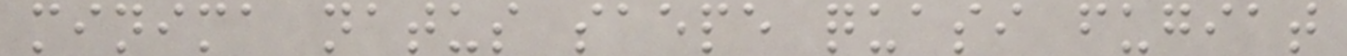minima natus saepe quasi fugiat
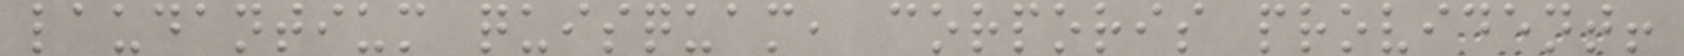laudantium quisquam, corporis provident!
